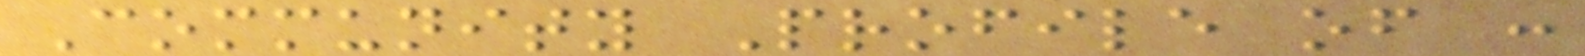Community Profile of :
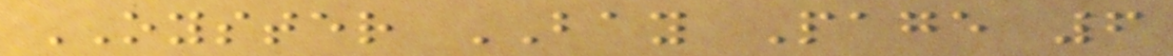OYSTER BAY Page 6
